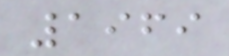1969
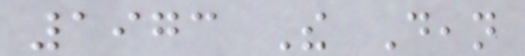1973 The Dean
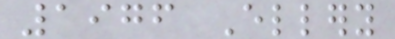1976 Ellery
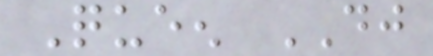Queen DJ
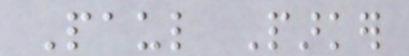Paul Parker
